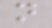n
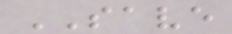SAVE
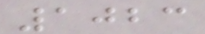1023
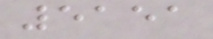5151
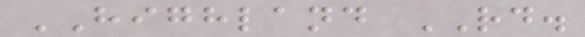HIGHLAND RD.
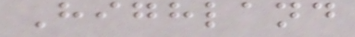Highland
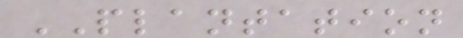PLANTATION
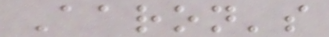Aaron's
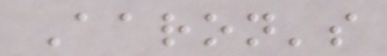Aaron's
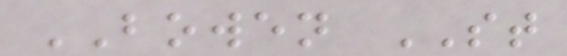BOWEN ST
